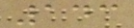143
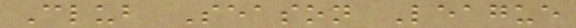Club Season League
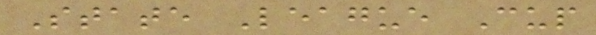State League Cup
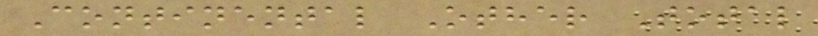Continental Other Total
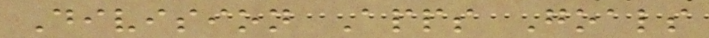Division Apps Goals
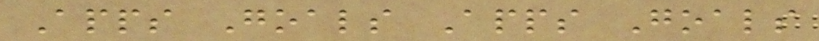Apps Goals Apps Goals
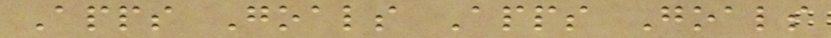Apps Goals Apps Goals
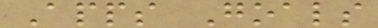Apps Goals
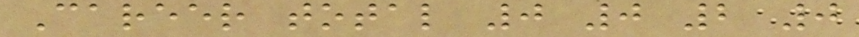Career total 0 0 2 0
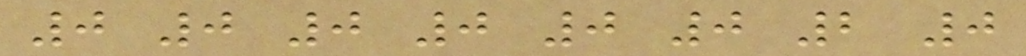0 0 0 0 0 0 2 0
